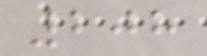208
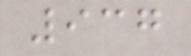937
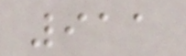911
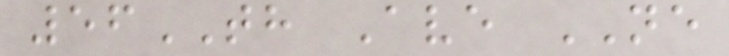56TH Ave NE
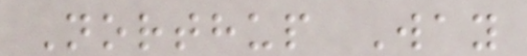Northup Way
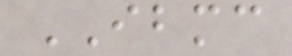IBMC
